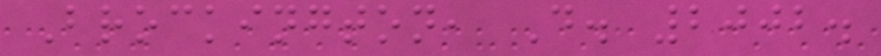Brockington, D. 2002.
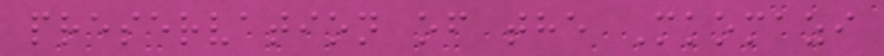preservation of the Mkomazi
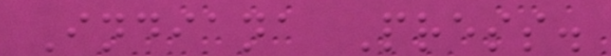Indiana Press.
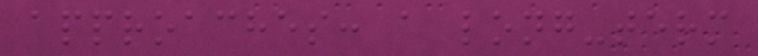approaches: a long-term
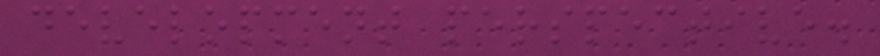development perspective.
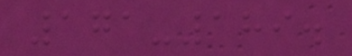171-189.
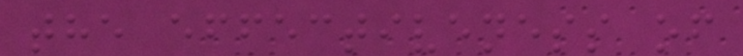the effectiveness of
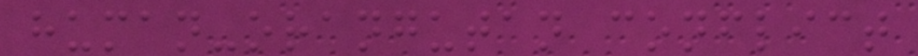human-orangutan conflict
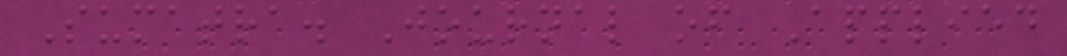Sumatra. Journal of Applied
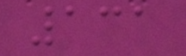131
